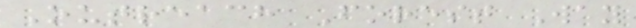Outreach Forest Way
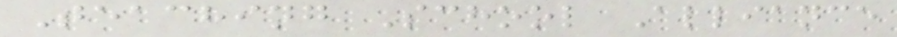Teaching School Alliance
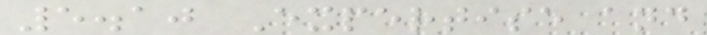5.10 Expertise and
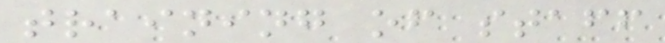training of staff
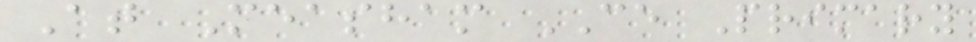At Measham CE Primary
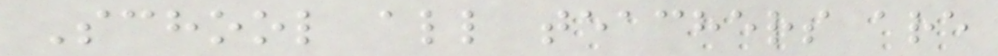School all teachers are
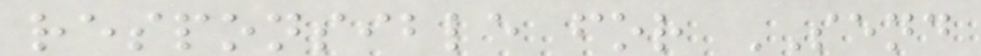responsible for SEND
